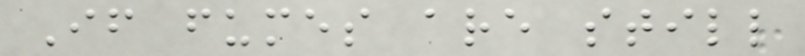If fumes are still
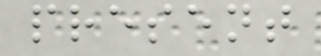present
